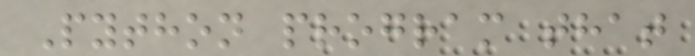Python program that
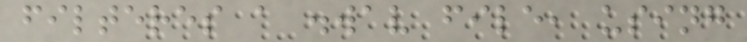filteres a .wav file, using
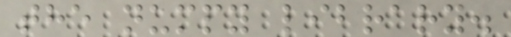the numpy library.
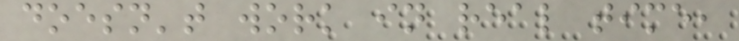doesn't work in real time,
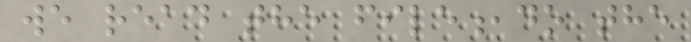we read the file,do the
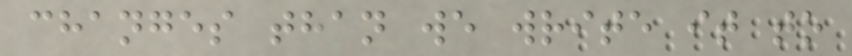changes than we write it to
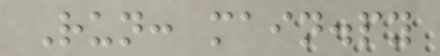Run: main.py
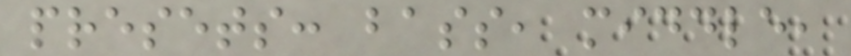presets: bass, middle,
